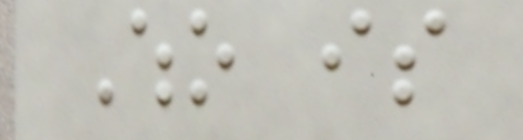Who is
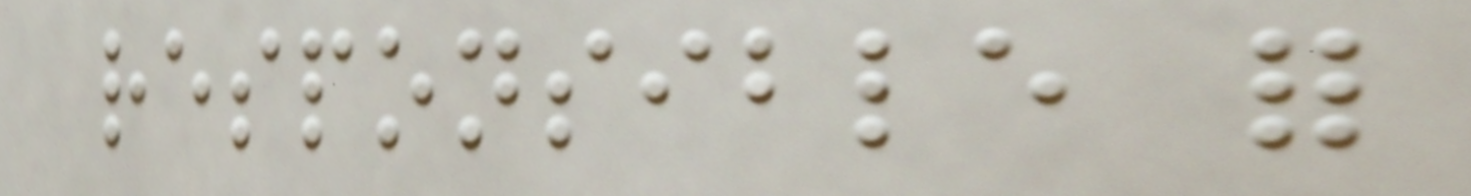responsible for
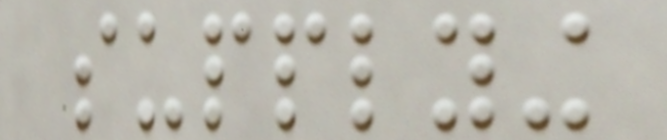supplying
